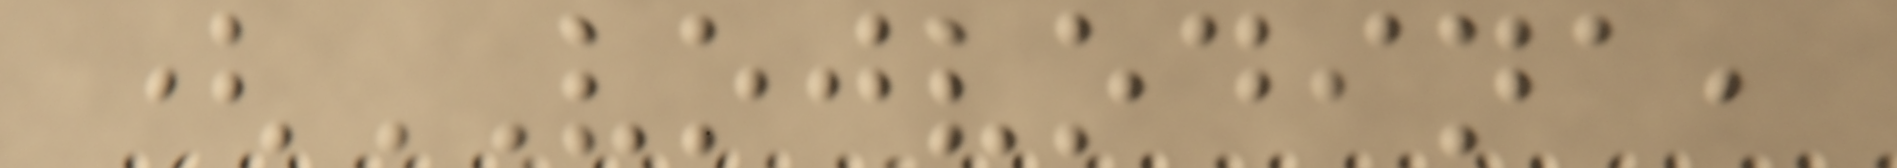(VOJVODINA,
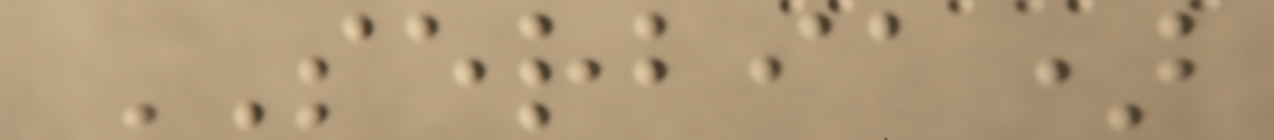SERBIA)
